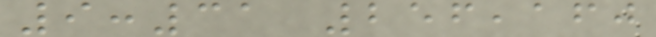9:31 256,160
